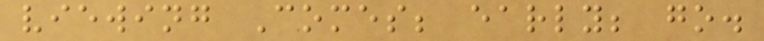viewing Comes; early; go.
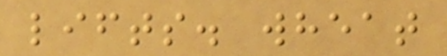lifts. wheat
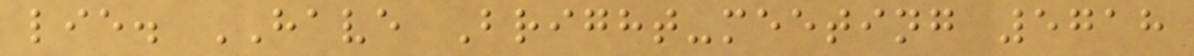lie. HAVE Bright-meeting 5718
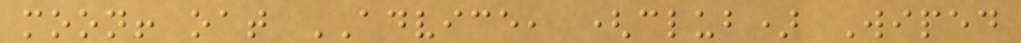moon! oat ADVICE, (club) Wiped
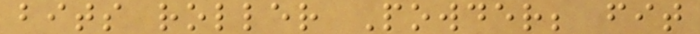bits roller Powder; fit
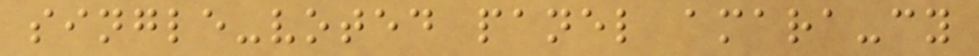single-voted panel amara-cy
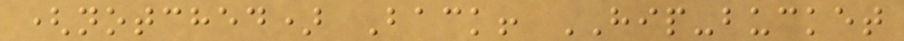(notched) Back! HIP-bucket
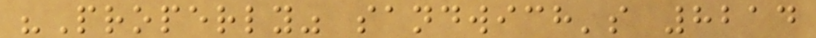"Properly" sandwich's 8214
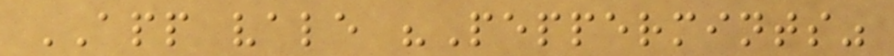APP vale "Peppermints"
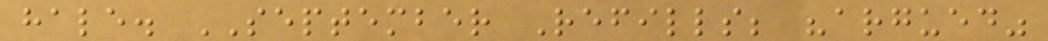hale. SEPTEMBER Refills; "argued"
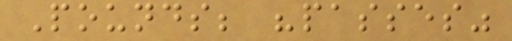Pounds; "passes"
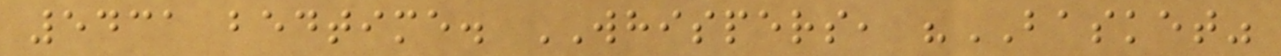5431 bedtime. WHISPERS, "BASKET"
